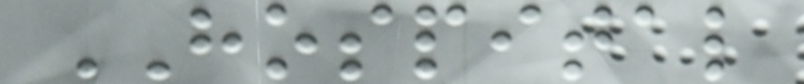HOSPITAL
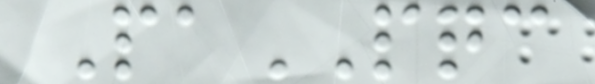PaPQC
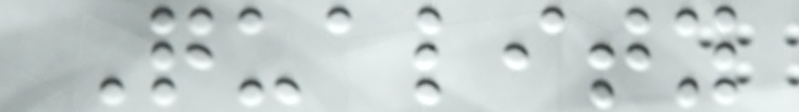Quality
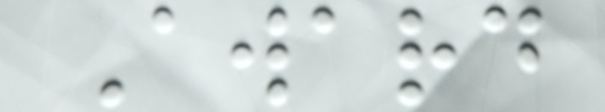Award
